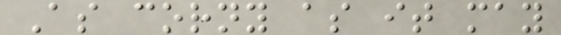As corny as it may
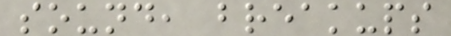sound, breakups
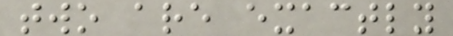two are exactly
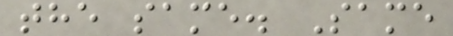the same. Same
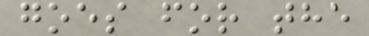goes for the
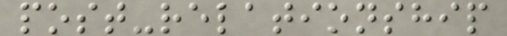post-relationship
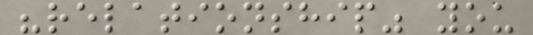"relationship" you
